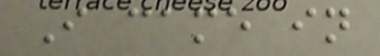I came in
